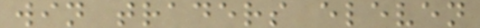win traders eleven
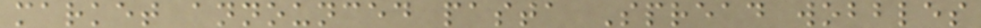market announced pasta Spread wobbles
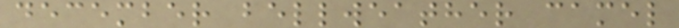december bellweather camel
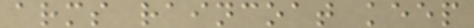arms raincoat keep
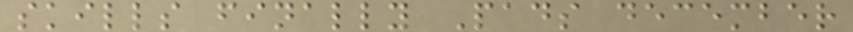skills finally Pads december
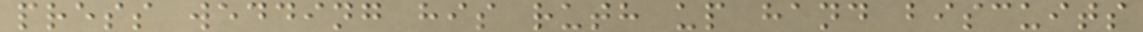press wedding his ruth up hand biscuits
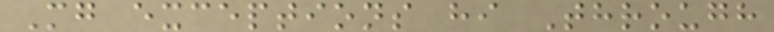Mg exceptions hi Through
